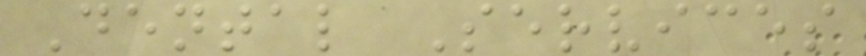Dental Services
